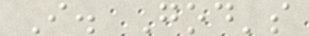I. God's
